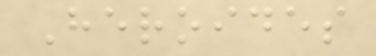Heroides
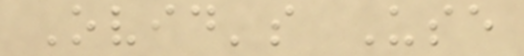Ovid's Use
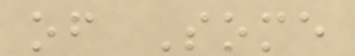of Some
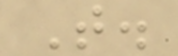T.
